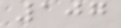107
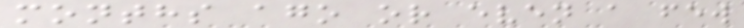months ago or even a few
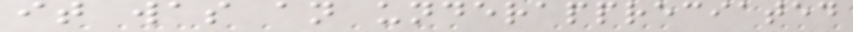it was an underappreciated
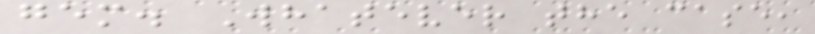gem. Whatever the case,
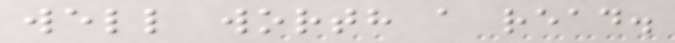well worth a read.
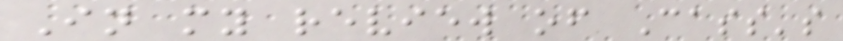In my review of Cass's
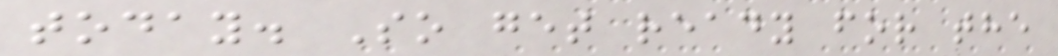today. So get ready for the
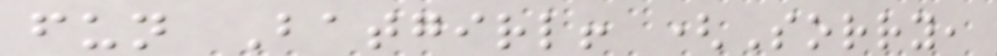fun Batgirl! (Sorry,
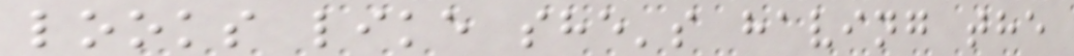looks like she's having the
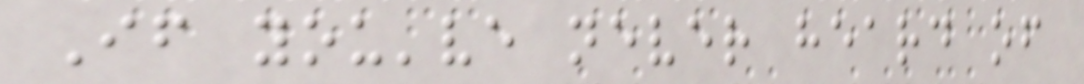If you've never heard of
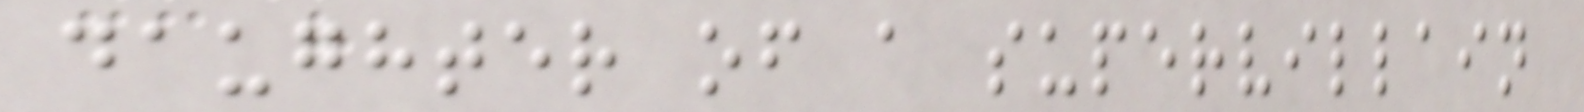daughter of a supervillain
